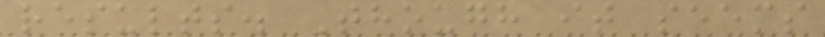results. Though it seems
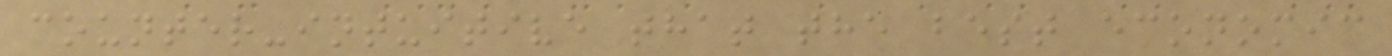counter-intuitive that the best economic
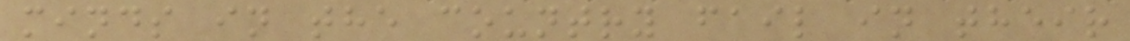minds in the country fail in their
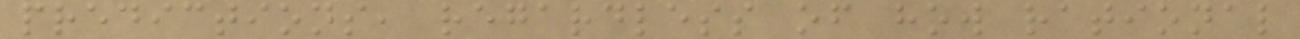predictions, regardless of how rational
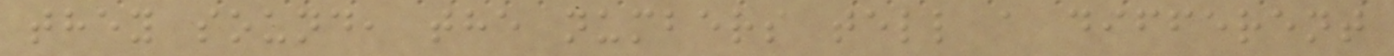they sound, the numbers tell a different
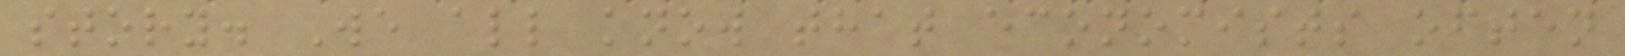story. We all know that economists often
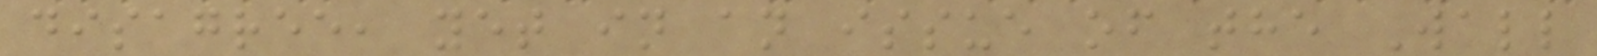disagree, yet in an issue of the Wall
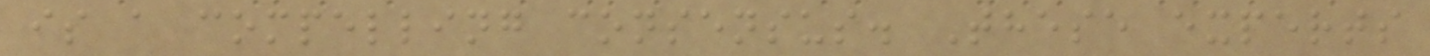is a compelling consensus. These experts
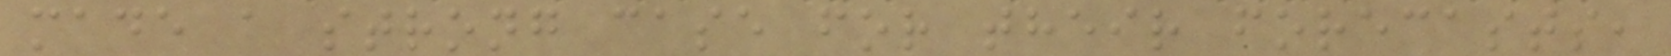made a strong case for their forecasts,
